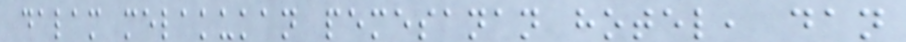dalam melakukan pemesanan hotel, dan
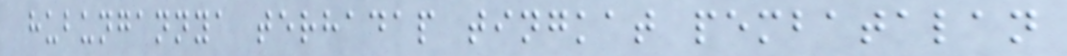hubungannya terhadap tingkat pembatalan
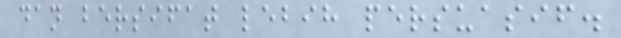dan bersifat lebih persuasif.
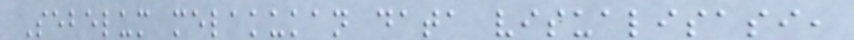Sebelum melakukan data visualisasi,
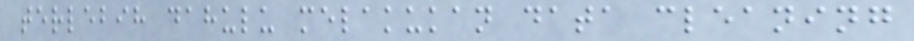terlebih dahulu melakukan data cleaning
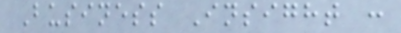Business Insight :
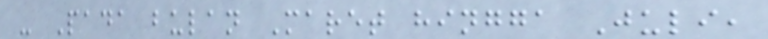- Pada bulan Maret hingga Juli,
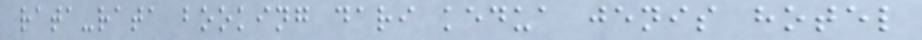rata-rata booking dari kedua jenis hotel
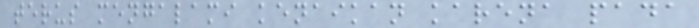terus mengalami kenaikan karena pada
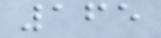165
